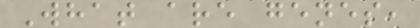What are genes,
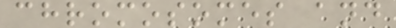chromosomes and
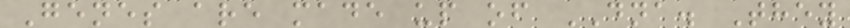Genes are made up of DNA. They
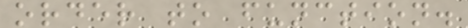order to function.
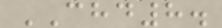CHD8.
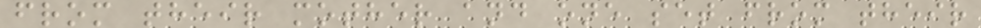from their mother and one set from their
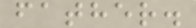father.
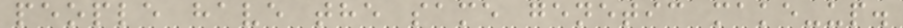people have the same genetic make-up.
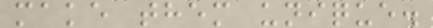make them unique.
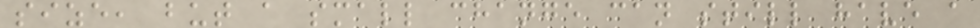size, but a small change can still have a
